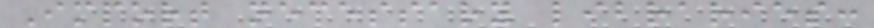Import necessary libraries:
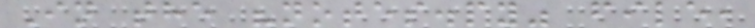In the "notes.py" file,
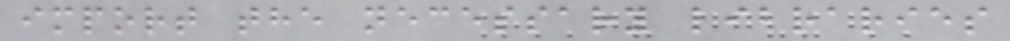import the necessary libraries
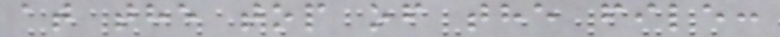at the top of the file:
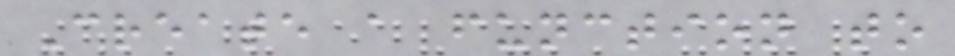Create a function to
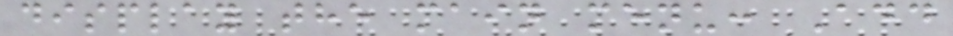display the main menu: Add
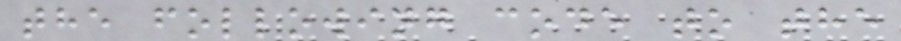the following code to the
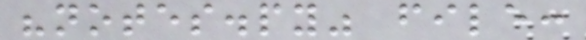"notes.py" file:
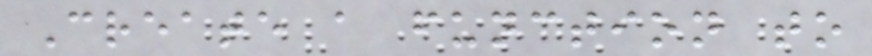Create a function to
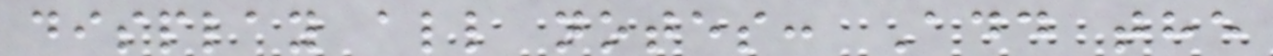display all notes: Add the
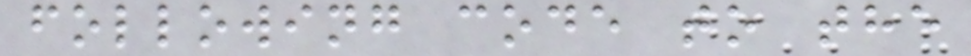following code to the
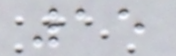15
